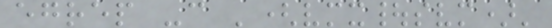egrep -c '(vmx|svm)'
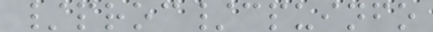/proc/cpuinfo
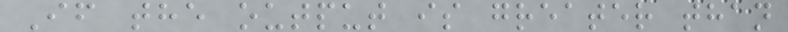If the output is greater than
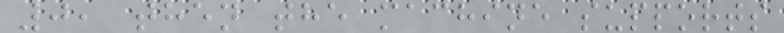0, then the machine supports
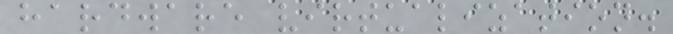hardware virtualization.
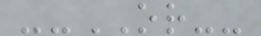--OR--
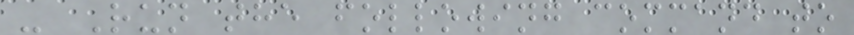- Run the following command to
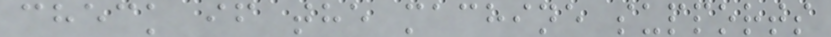check if the machine supports
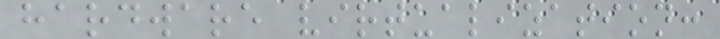hardware virtualization:
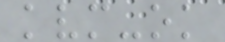kvm-ok
